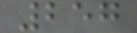257
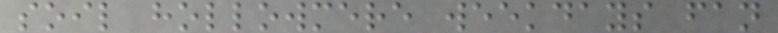soil hollowmere weekdays fan
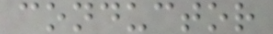conductor
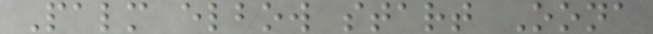Palm elbow start Oona
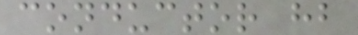conductor hb
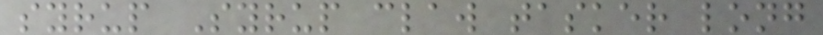syrup Syrup claw tasker long
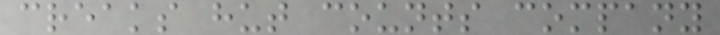creaks hut counts company
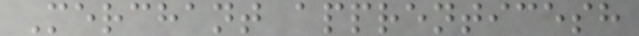Merchant apprenticesh
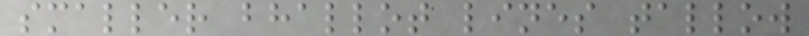smaller bhallot lines tallow
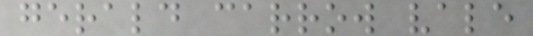gerald carrow vale
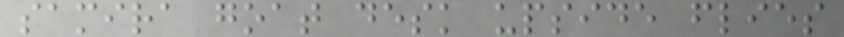samira goat desk upside flies
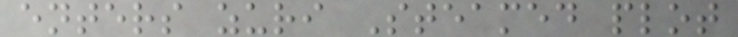enters zuri Steamed plot
